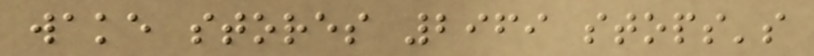wake stores 2969 stops's
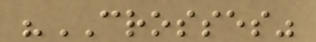"CROSSES"
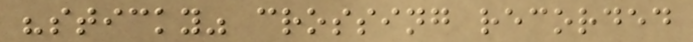"sticky" crossing recorded
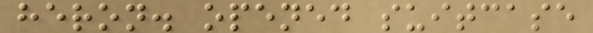heron. opened suitcase
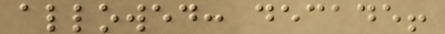allowed: decade!
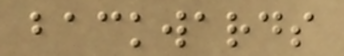backwards
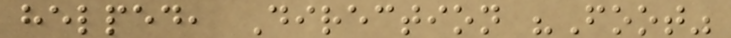helped, Direction "Foot"
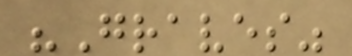"Graves"
